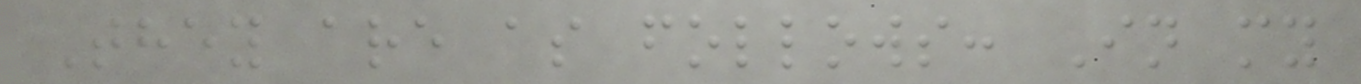They are as follows: In my
